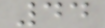44
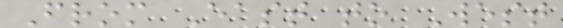From East to West
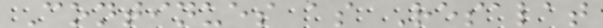Continues as Resalat
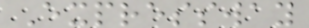Expressway
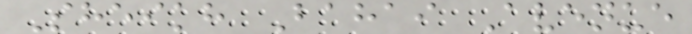Sheikh Bahai Avenue
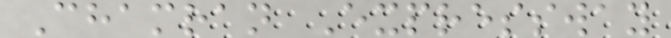Chamran Expressway
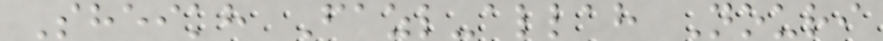Sheikh Fazl-allah Nouri
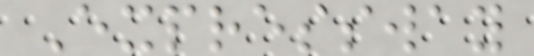Expressway
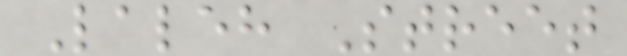Laleh Street
